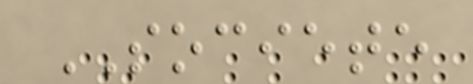SOCIETE
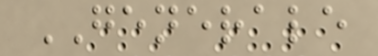GENERALE
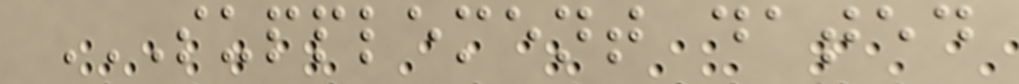SUPPLEMENT DATED
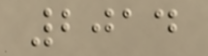2014
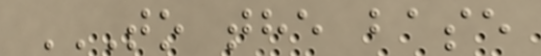TO THE BASE
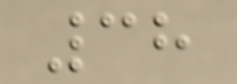38
